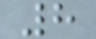8
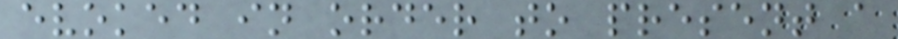evoked in order to present a
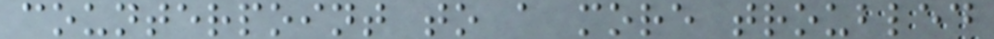counterpoint to a more troubled
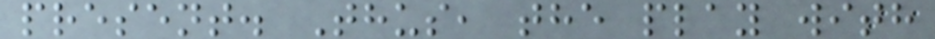present. Thus, the play with
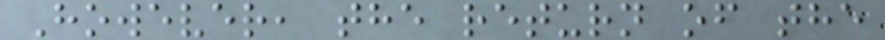However, the return of the
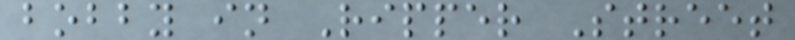bobby in Ripper Street
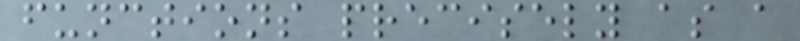functions precisely as a
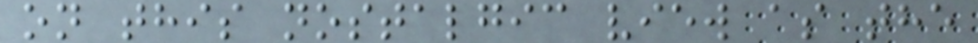on this nostalgic view as the
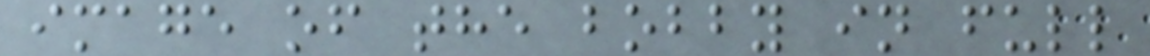image of the bobby in full
